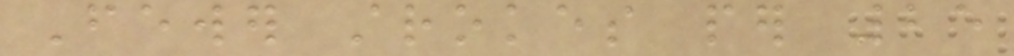Fewer strokes per 25
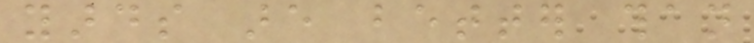yards are better than
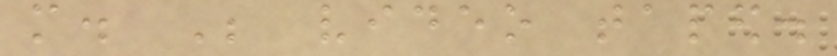more. Be video taped.
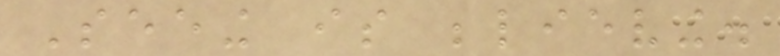Seeing is believing.
